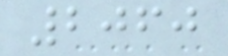2060
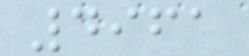4961
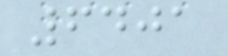6401
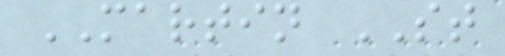MARTIN ST
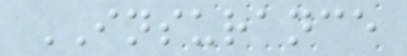INSURANCE
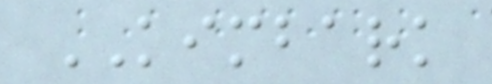KIMBARK
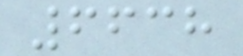6638
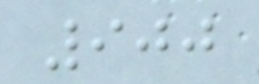900
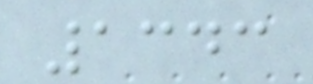1343
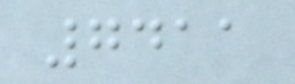7411
